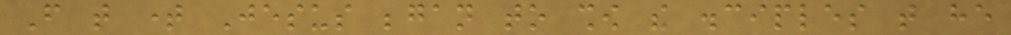From that time Jesus began to show the disciples that he
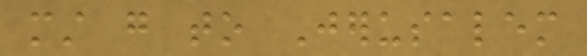must go to Jerusalem
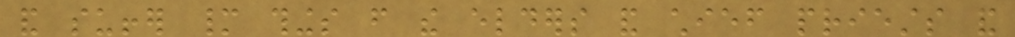and suffer many things from the elders and chief priests and
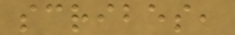scribes,
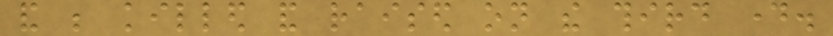and be killed and raised on the third day.
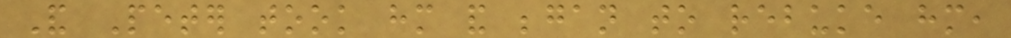And Peter took him and began to rebuke him,
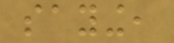saying,
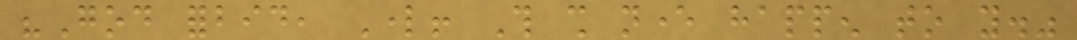"God forbid, Lord! This shall never happen to you."
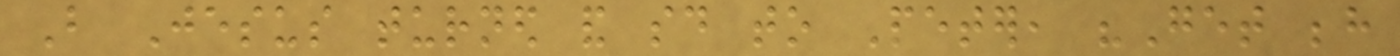But Jesus turned and said to Peter, "Get behind
